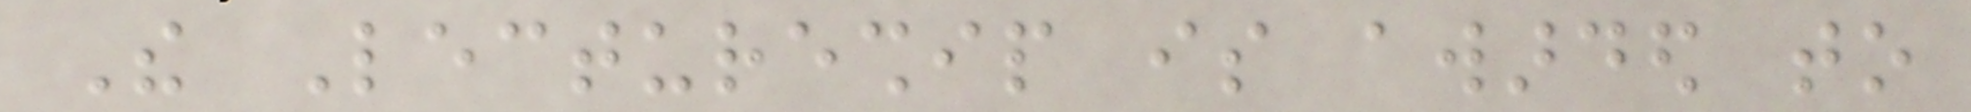The Lectureship is awarded to
